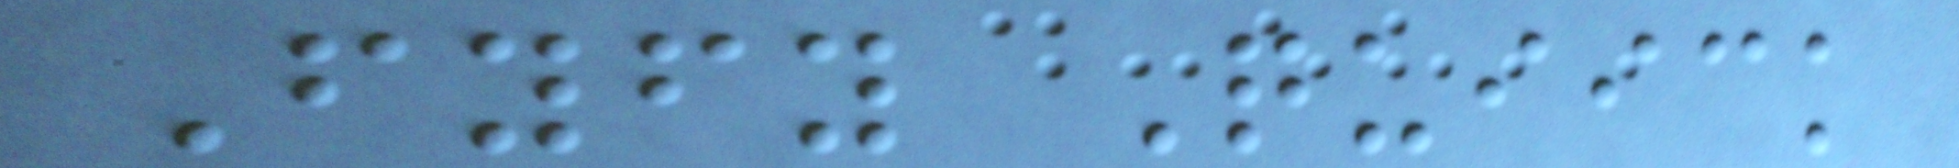Fyfy Quiick
